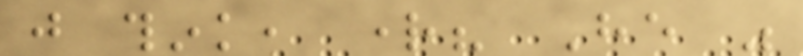just think, right? He was
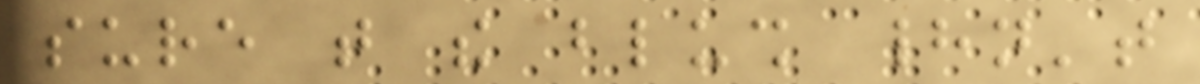sure that the blush hadn't
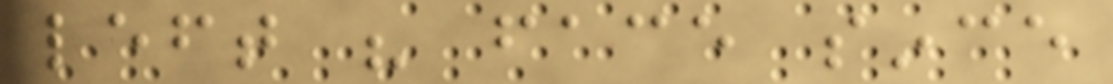left his face since
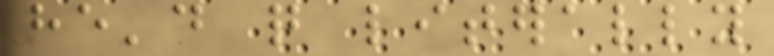he'd quite literally
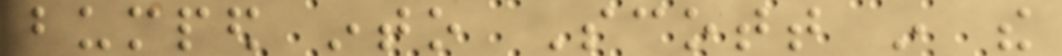bumped into Scott in the
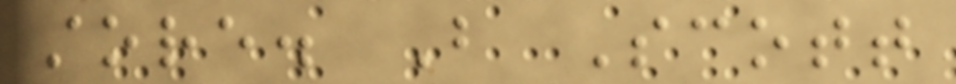store. But Scott
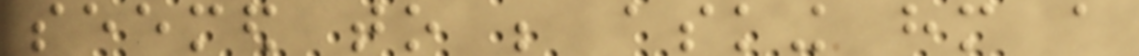seemed to be asking him a
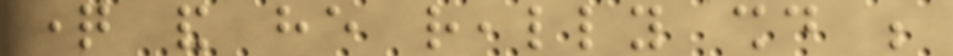question and he really should be
